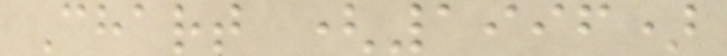Chart (1996)
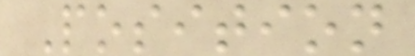Position
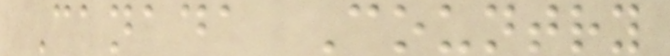Canada Country
